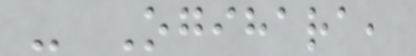- Ogihara,
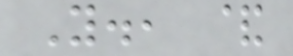Y., &
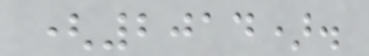(2014).
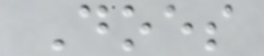Does
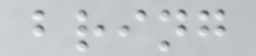bring
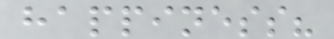happiness?
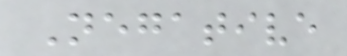Negative
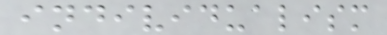individualism
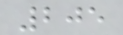205
